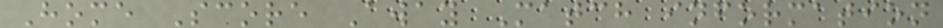Home Score Away Match information
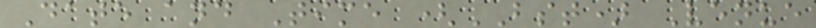Date and Time (BST) Venue
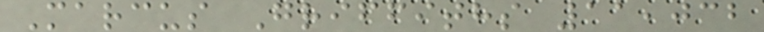Marcus Griffiths 11,032
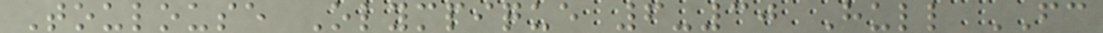Toulouse Olympique 6-30 Hull FC
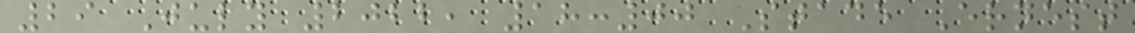29 July 2022, 18:00 Stade Ernest
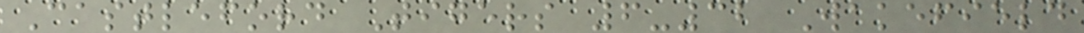Castleford Tigers 6-32 Wakefield
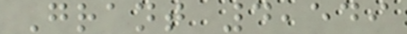Grant 4,549
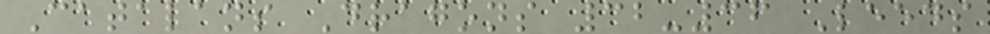Catalans Dragons 32-36 Leeds
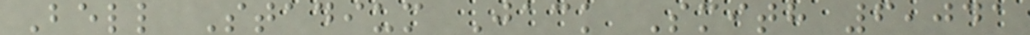Bell Stadium Jack Smith 6,041
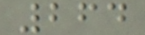264
